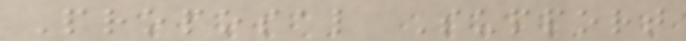Proposal Support
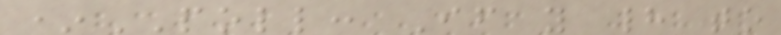*POLL: If you had to
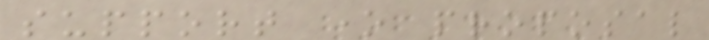support one proposal
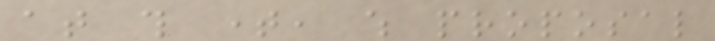at this time, which proposal
